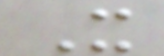It
